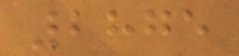2875
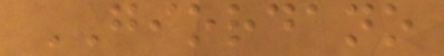GIORDANO
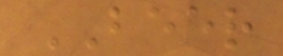BEER
